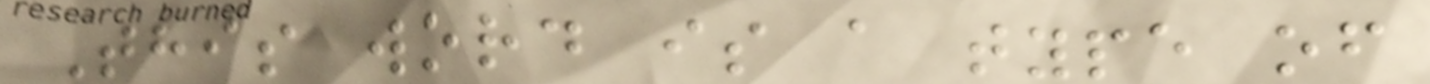This word is a type of
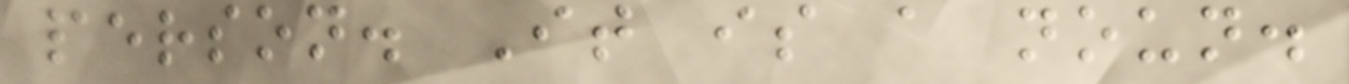person. It is a noun.
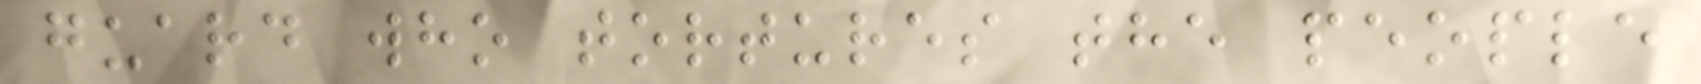guard who tortures the people
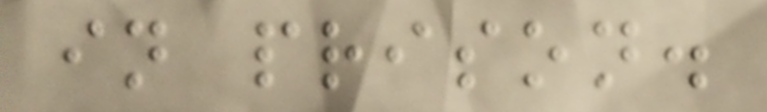in prison.
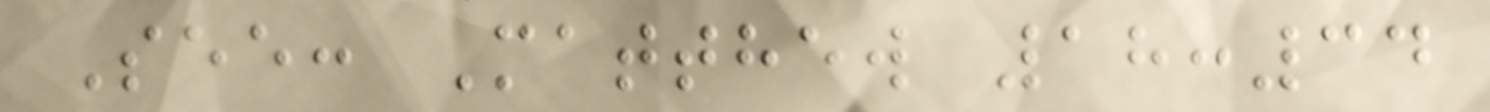See: Matthew 18:34
